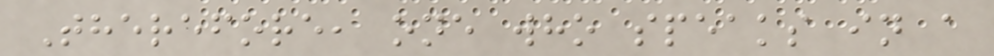Therefore, one who speaks in a
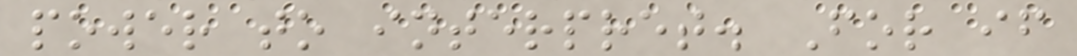power to interpret. For if
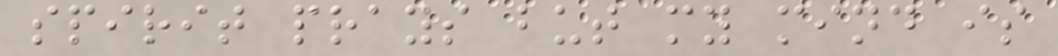spirit prays but my mind is
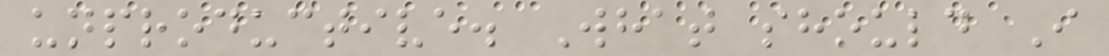unproductive. What should I
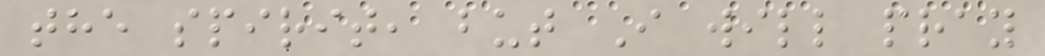the spirit, but I will pray
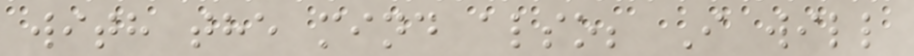with the mind also; I will
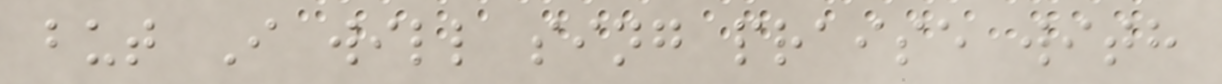but I will sing praise with
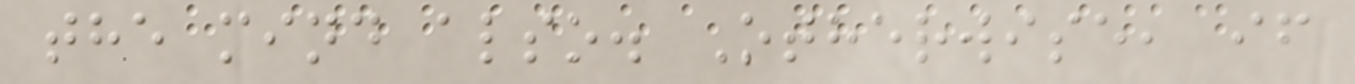the mind also. Otherwise, if
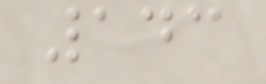143
